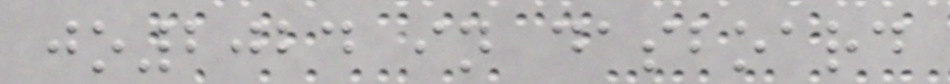jo2024 in dasboard
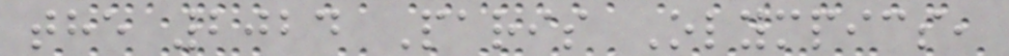the 2024 Paris Olympics,
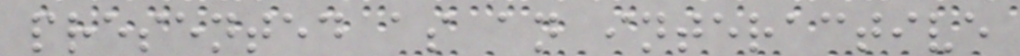presented as an interactive
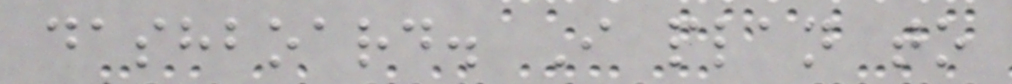dashboard. I plan to
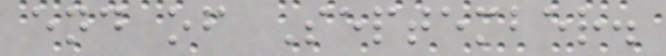end of September.
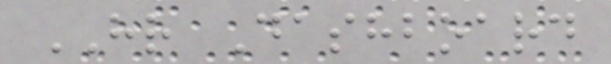HR Dashboard
